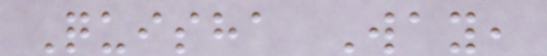Quisha Way,
